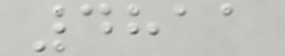4811
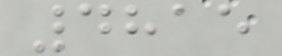4815
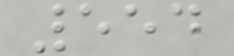554
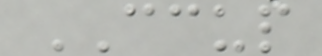CCUP
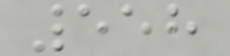558
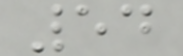54
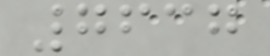7637
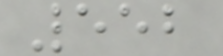552
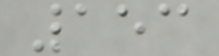153
